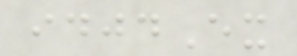idjdEx
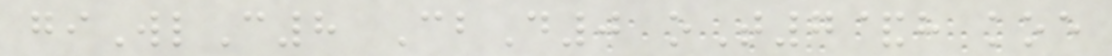giWlC8 CbD0 oT7&h koe
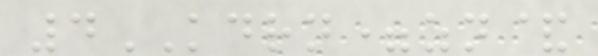4KDRN=zn&
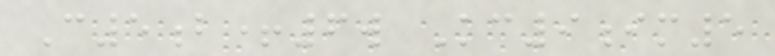C5b+6w Kc9im5
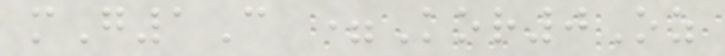mG1C =Kor0Oz
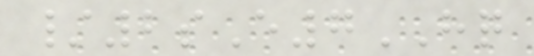/2sE7HQ
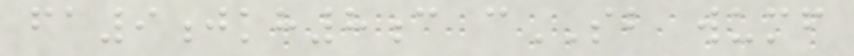fa9jkh8c cSB wumf
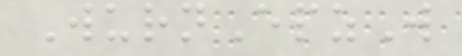WurnEpzW
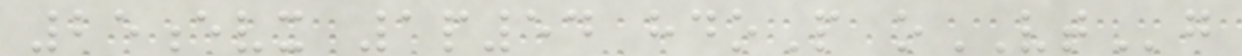25evx 1p54 hdoP oVTg
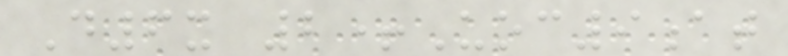D6x 2+Uoc9at
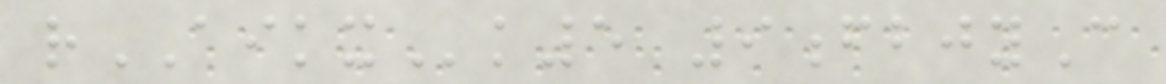rAIKXk5 9fbjyC
